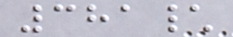381\
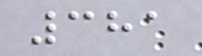381
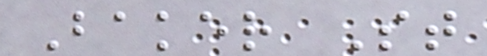Baker St
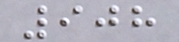908
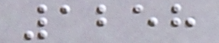1258
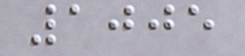1005
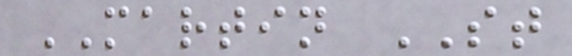MARTIN ST
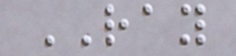RAY
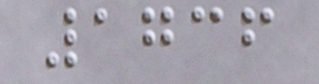1736
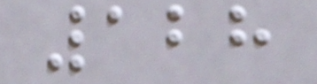128
